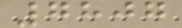7807
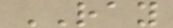RAY
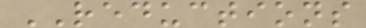REDUCTIONS
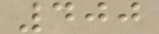400
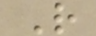R
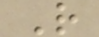R
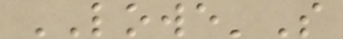LOWE'S
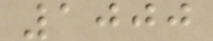1000
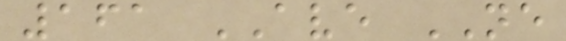161 AVE NE
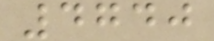4740
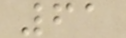61
